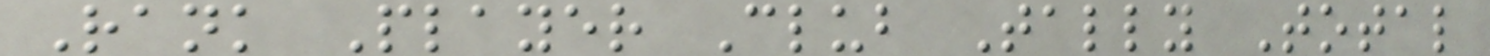Rank Player Club Tally Total
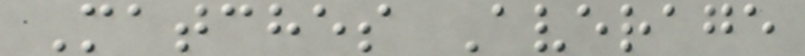Matches Average
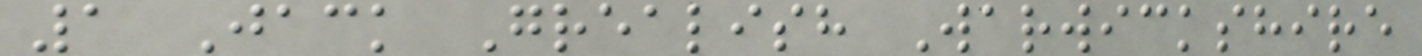1 Jack Grealish Warwickshire
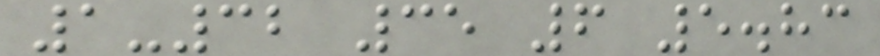1-32 35 6 5.83
